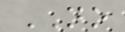NO
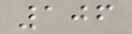106
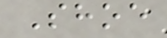Shoe
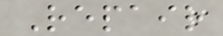Repair
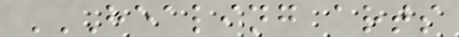HEALING ARTS
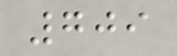709
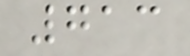713
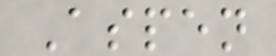Aspen
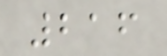216
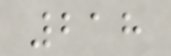218
